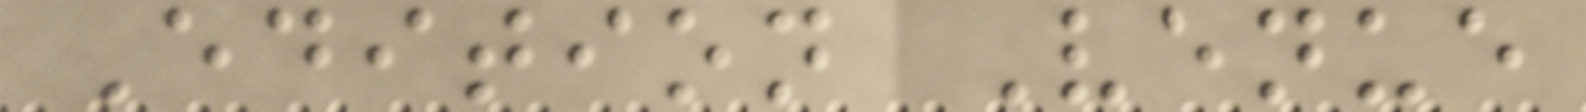Edition Venue
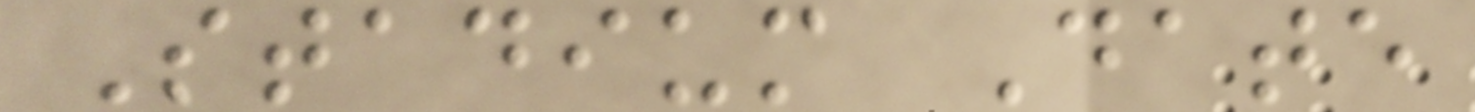Stadium Date
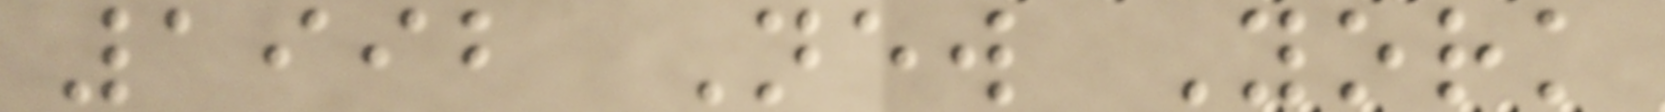1992 New York
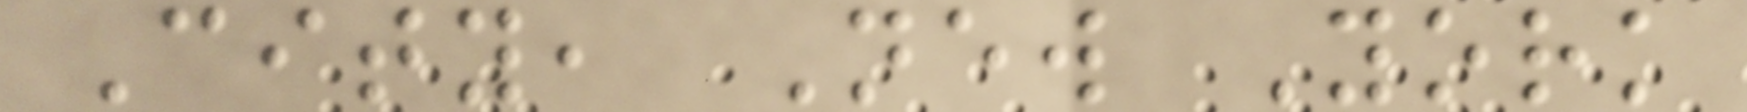City, New York
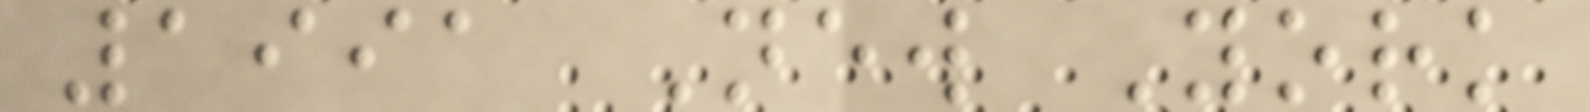1991 New York
